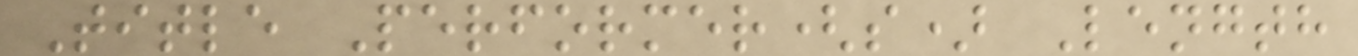Title Performer(s) Length
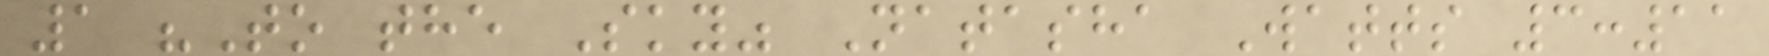1 "To the Sky" Natasha Watts 3:11
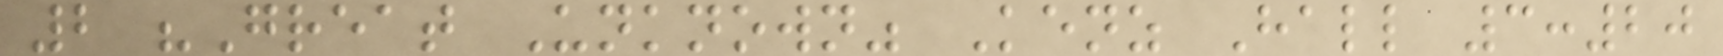2 "Great Unknown" Kenz Hall 3:20
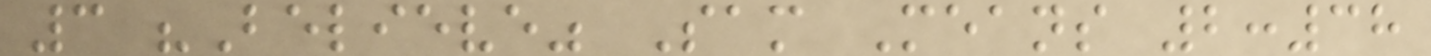3 "Believe" Sam Means 2:38
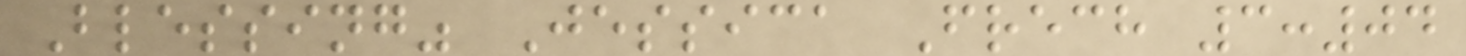Blessing" Jessica Frech 3:04
